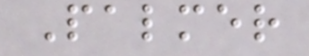Palmer
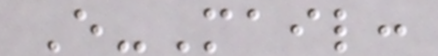E-Mail:
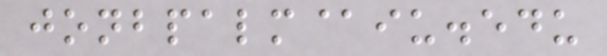jonbpalm@iu.edu
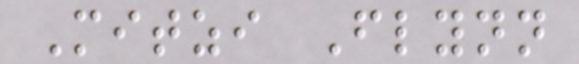Mitzi Flynn
